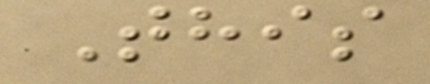This
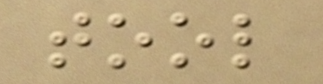tool
